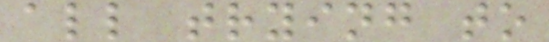all trying to
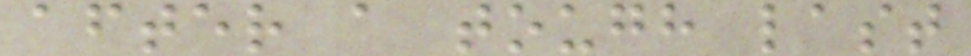after a tough last
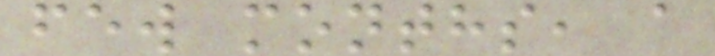few months, a
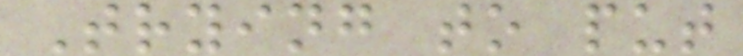Trying to put
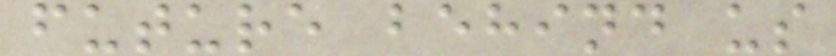future behind us
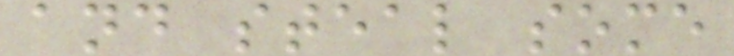and steal some
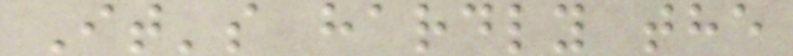It's hardly the
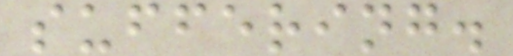suffering.
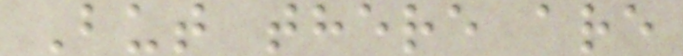But there are
